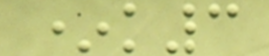*k3
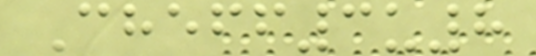Cheff3u8
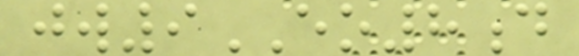jw9EO8d
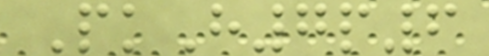PkH7p6
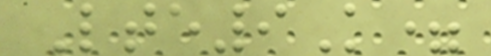Lte9K=
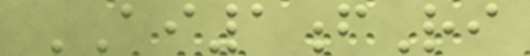AI1fRi
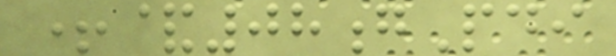+&08gPdi
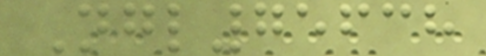Ngl75638
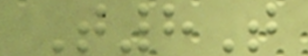T8T
